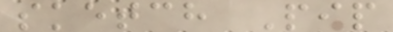sketch Pip
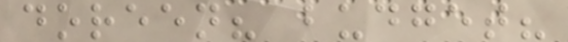doreen? budget?
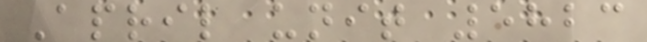April unit 5823
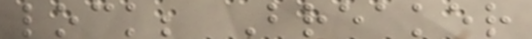lock; Breaker
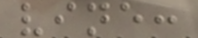vine:
